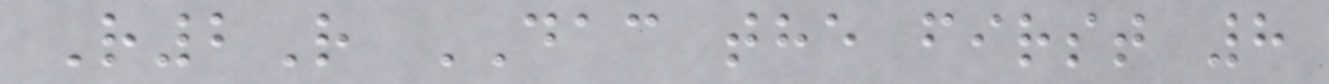R2R DAC the first 8
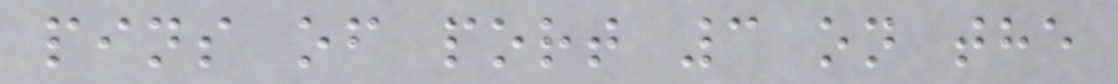pins of port 3 on the
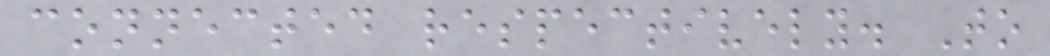connected respectively. To
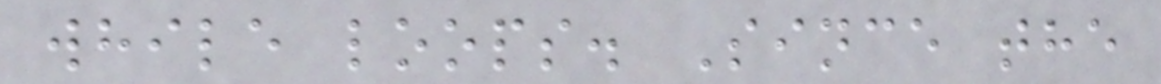while loops. Since the
